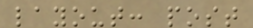layout: post
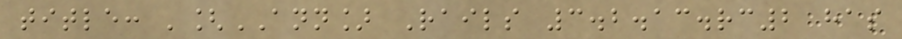title: '[ANN] Rails 3.2.13.rc2 has
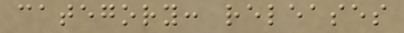category: releases
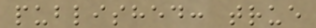published: true
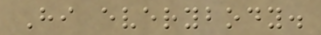Hi everybody.
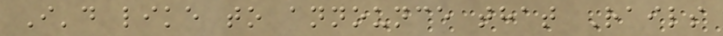I'd like to announce that Rails
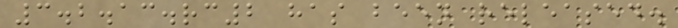3.2.13.rc2 has been released.
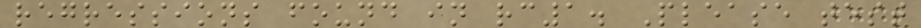regressions found in rc1. Please test
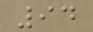94
